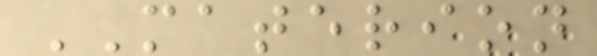MATERION
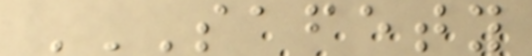SAFETY
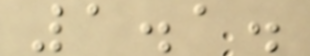1.1.
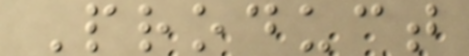Product
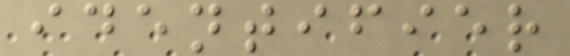identifier
